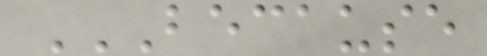BECAUSE
